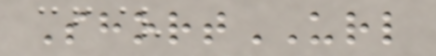ShortURL
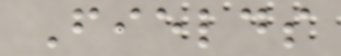Fields
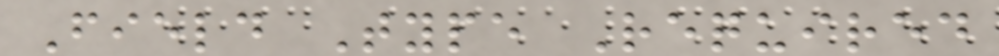Field Type Required
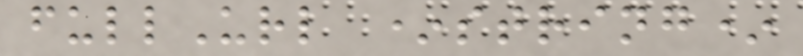fullUrl *string*
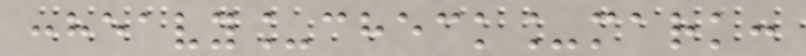:heavy_check_mark:
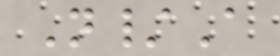N/A
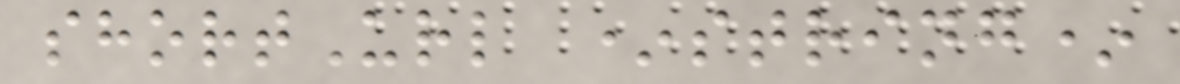shortUrl *string*
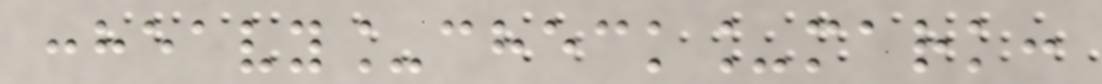:heavy_check_mark:
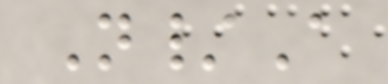N/A
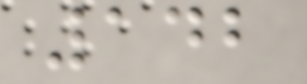142
